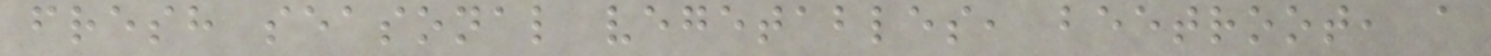fresh seasonal vegetables, beetroot, a
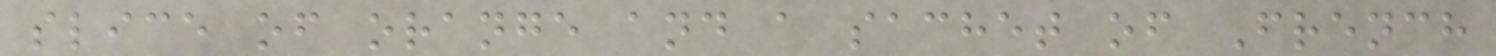slice of orange and a sachet of French
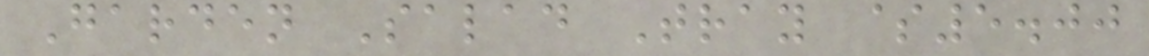Garden Salad Tray $5.00
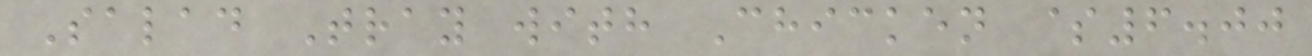Salad Tray with Chicken $6.00
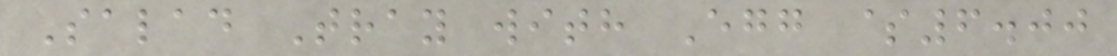Salad Tray with Egg $6.00
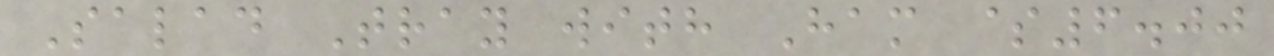Salad Tray with Ham $6.00
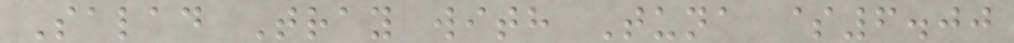Salad Tray with Tuna $6.00
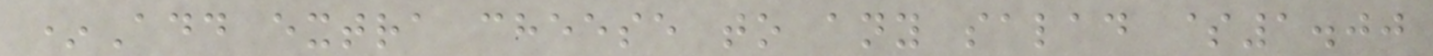*Add extra cheese to any salad $1.00
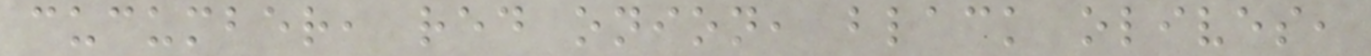cucumber, red onion, black olives,
